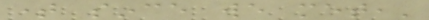time since we met,'
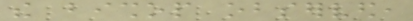the bishop observed,
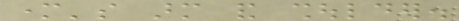mother's arm and shoulder.
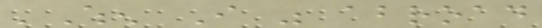'When I was abroad
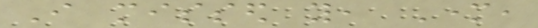I missed you, Mother,
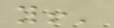you!'
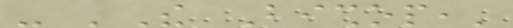- 'The Bishop,'
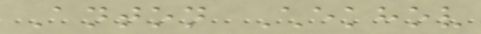Anton Chekhov
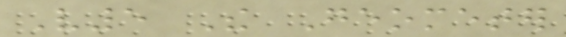V5 The Geometer
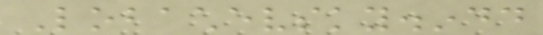Lobachevsky.indd
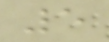5
